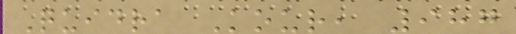Quidra Kour, 987
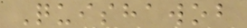Quishawob
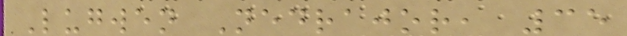Lugwen Nedrajor, 35
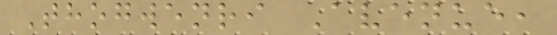Thogwenri Avenue,
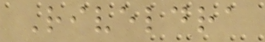Riveldra
